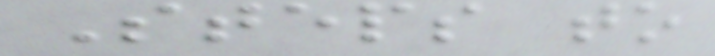Steps to
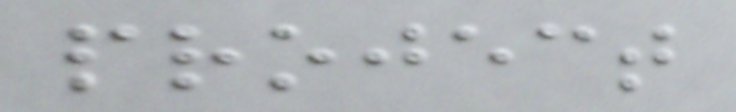project
